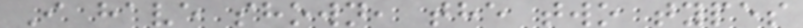I have shown, the two types
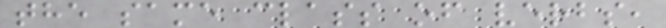the same class of verbs,
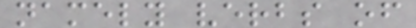namely verbs of
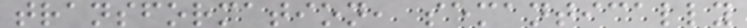transformation, semantically
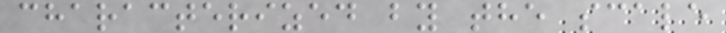characterized by the scale
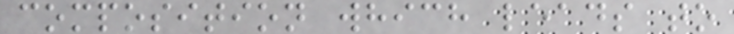composition which leads to
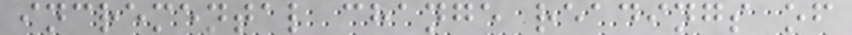incremental change readings of
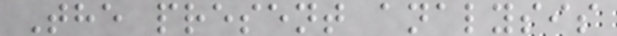The present analysis
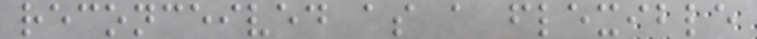reconceived as a flexible
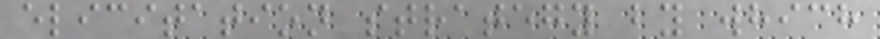elicitation strategy by which
